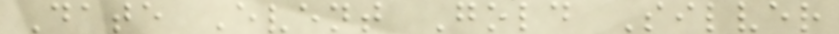Date Event Gold Silver
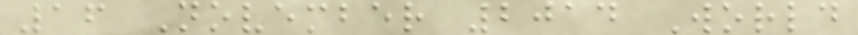16 November 2014 World
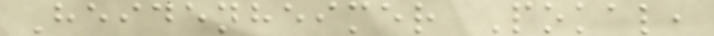Heidenheimer Pokal,
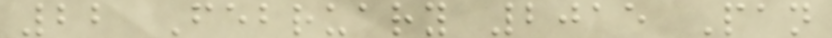22 February 2015 Pan
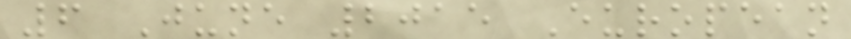6 June 2015 European
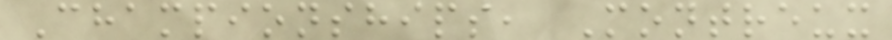Championships, Montreux
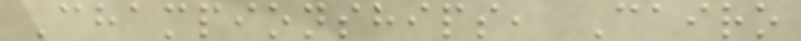Championships, Cairo
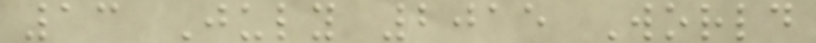13 July 2015 World
